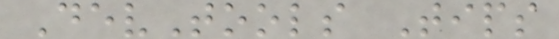DevTools Tips
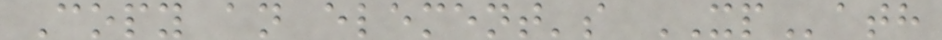Copy an element's XPath
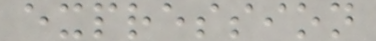expression
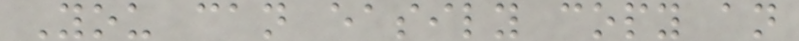You can easily copy an
